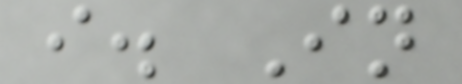i. In
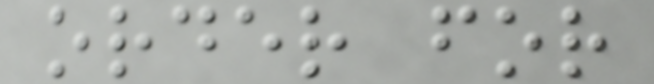order for
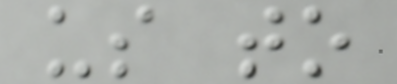us to
